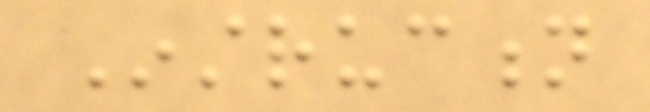Instruction
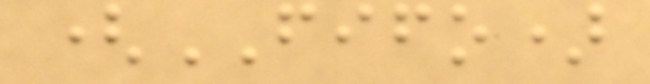(FIFO)
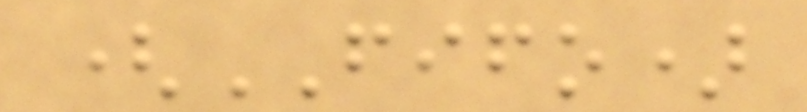(FIFO)
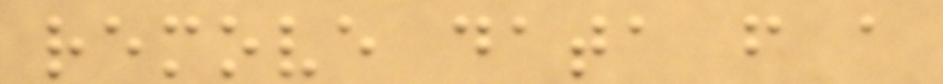remove data from a
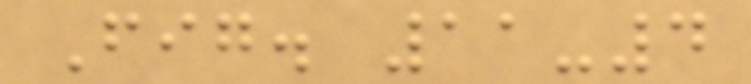Fig. 11-4
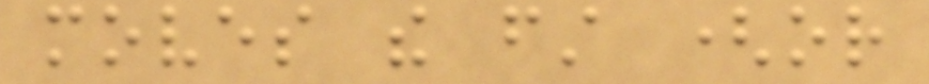moves the first (or
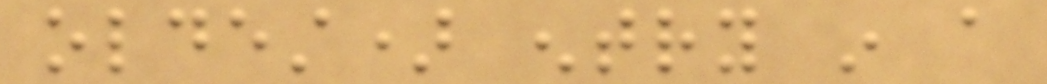oldest) entry in a
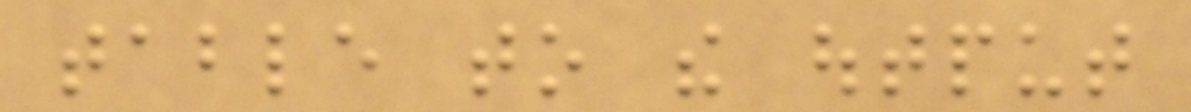table to the output
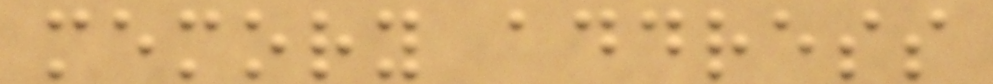memory address
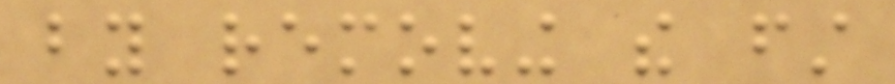by removing the first
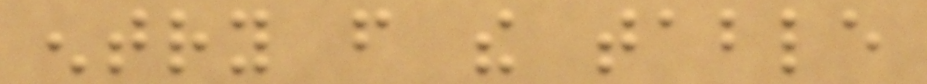entry from the table
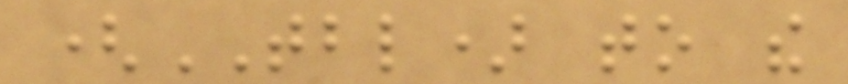(TBL) to the
